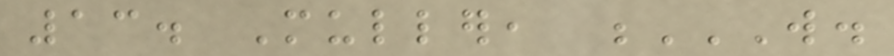13. Muller, W.
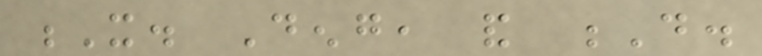X. Deng, and D.
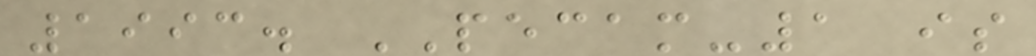1993. PECAM-1 is
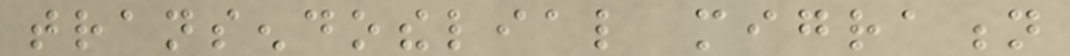transendothelial migration
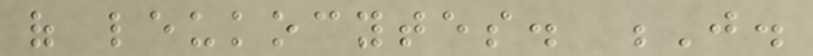of leukocytes. J.
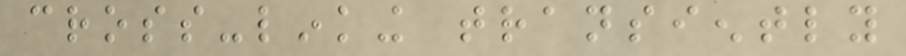cross-linking transiently
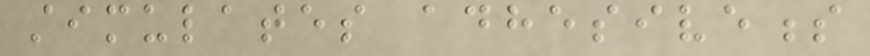stimulates adhesiveness
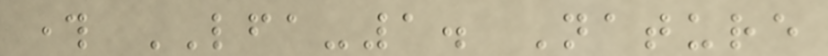through LFA-1. Nature
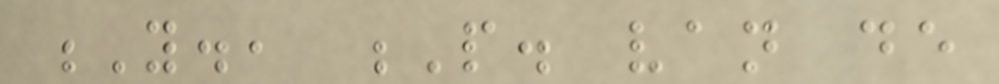Y., P. van de
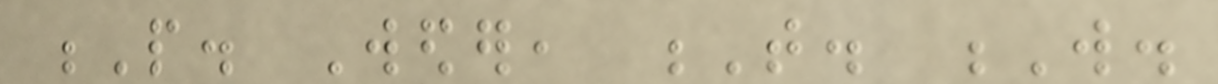P. Weder, T. W.
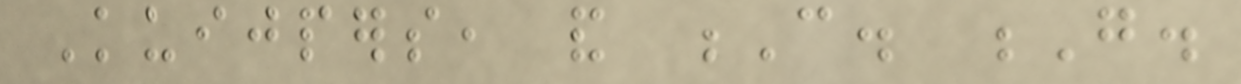Kuijpers, and C. G.
